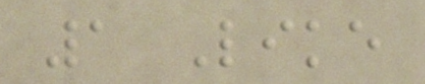1 Like
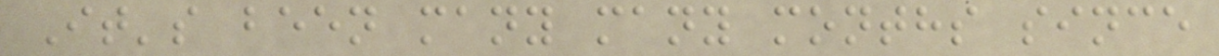It's been many many months since
